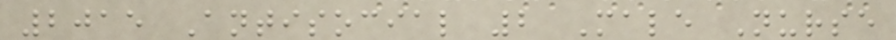2015 Antisocial 2 Male Nurse
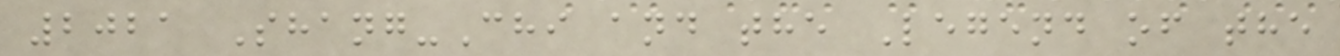2021 Shang-Chi and the Legend of the
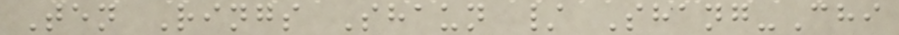Ten Rings Shaun / Shang-Chi
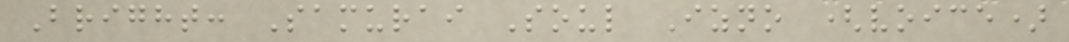Bright: Samurai Soul Izno (voice)
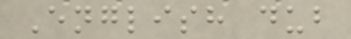English dub
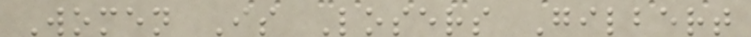Women Is Losers Gilbert
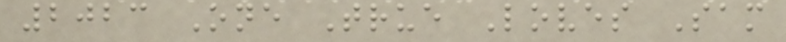2023 One True Loves Sam
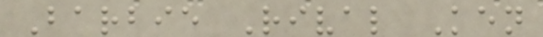Barbie Rival Ken
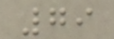79
